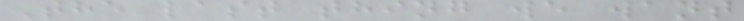The last thing we want
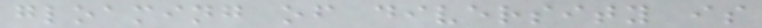gloaming of diversity is
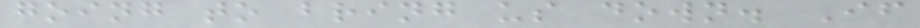going to bring us down. If
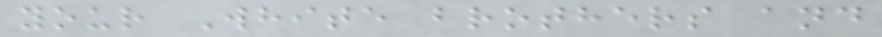your White brothers and
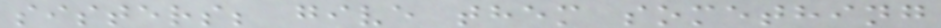sisters; give them something
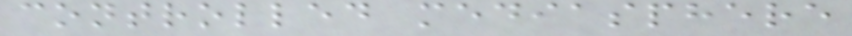controlled mediasphere
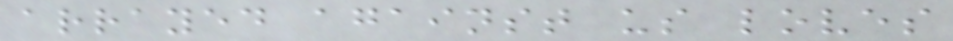arrayed against us loves
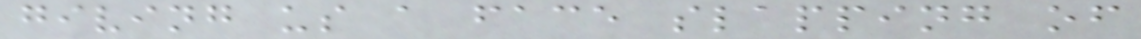giving us a face slapping of
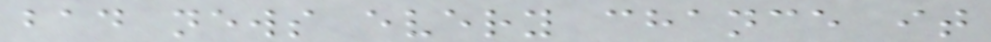bad news every chance it
